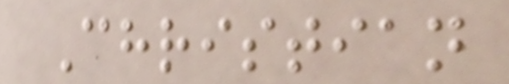Christian
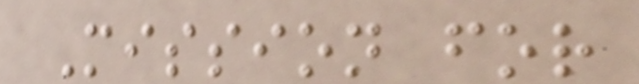Mission for
